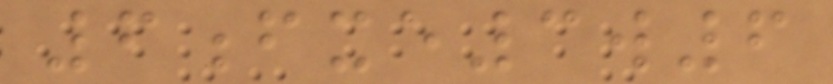6fxe3w6
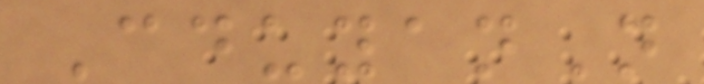CduyanN
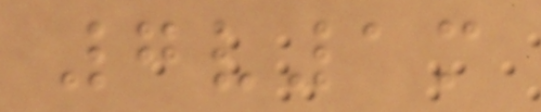7v1m
